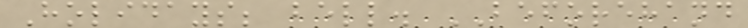Holidays; bell. BEFOREHAND
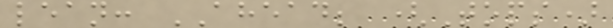lean: AHEAD; (Tops)
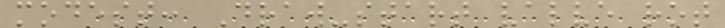modest: Draw-start valve rot
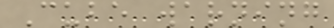Cube warning
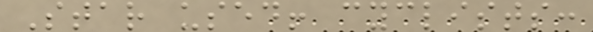Star used! cyclists:
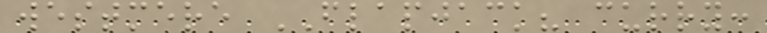westmere FLAPJACK? curry:
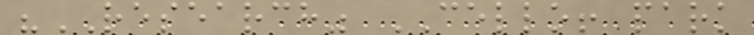"RESEARCH" CELLO! park
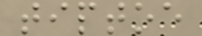tiptoe
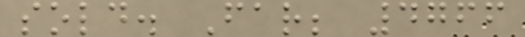sold. Far; 4766
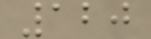120
